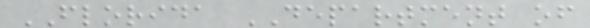FLORIDA DEPARTMENT of
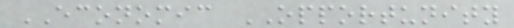ECONOMIC OPPORTUNITY
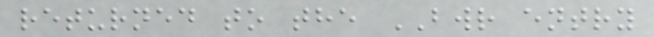returned to the BWR entry
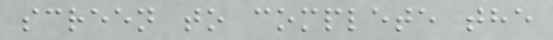screen to complete the
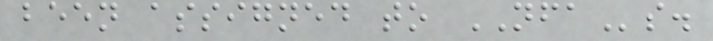been assigned to NFAs.
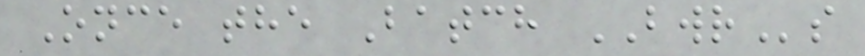Once the Batch BWRs
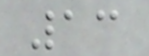13
